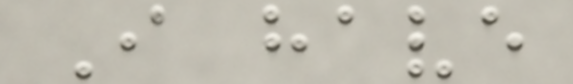I have
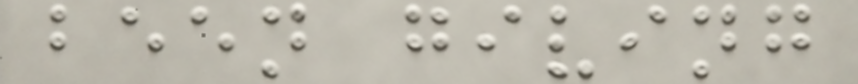been giving
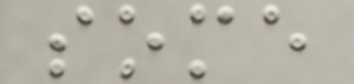some
